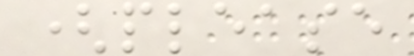(please
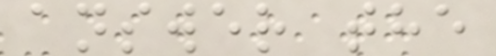answer the
